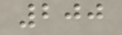200
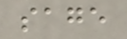sage
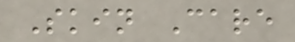Skin Care
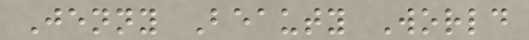Jenny Beauty World
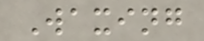Waxing
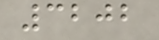3202
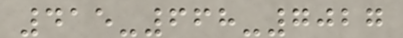415-668-7027
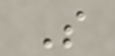S
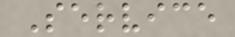Service
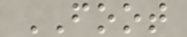FOOT
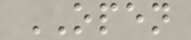OPEN
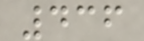436
